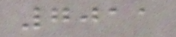7011
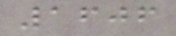1606
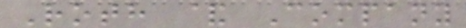Roth & Company
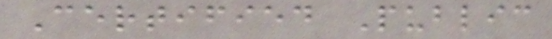Certified Public
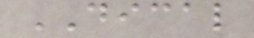DICAL
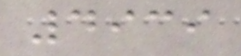4939
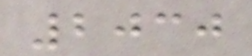2030
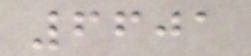6601
